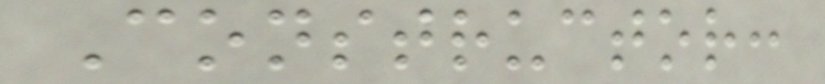Constructor:
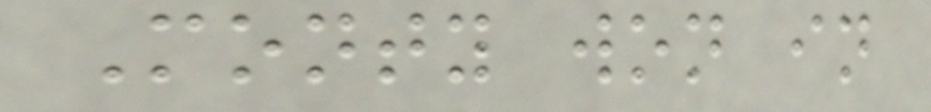Monty won in
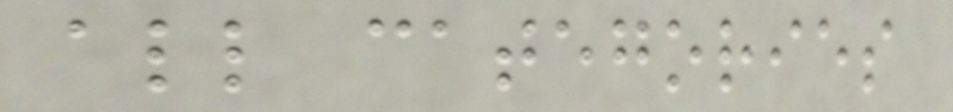all categories
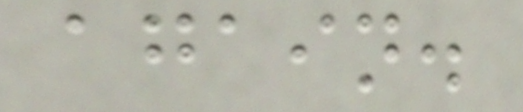again.
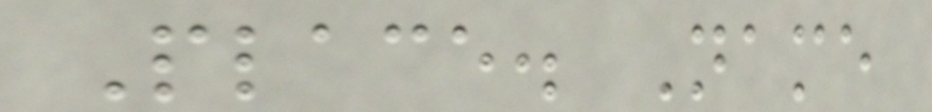Place. Name
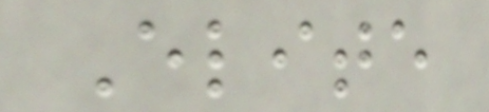Elite
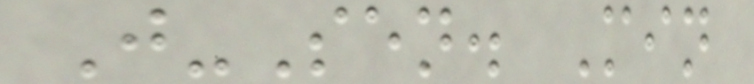J-Sen. Min
